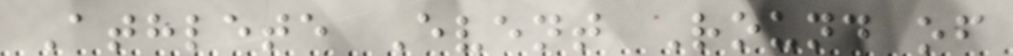Athlete Event Round of
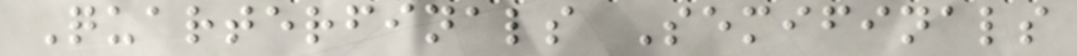Quarterfinals Semifinals
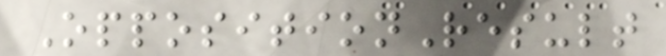OppositionResult
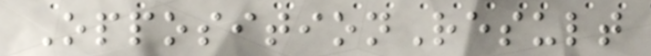OppositionResult
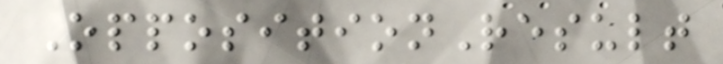OppositionResult
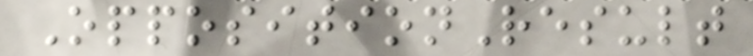OppositionResult
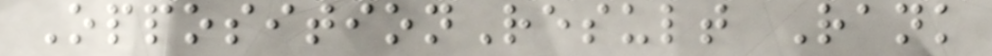OppositionResult Rank
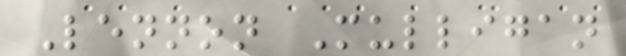Lennon Mulligan
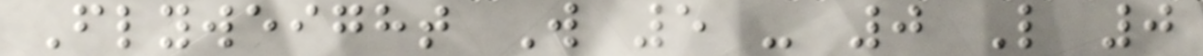Flyweight W 5 - 0 L 0
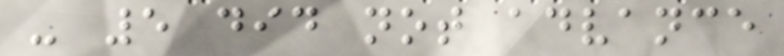- 5 did not advance
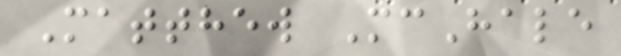Matthew McHale
